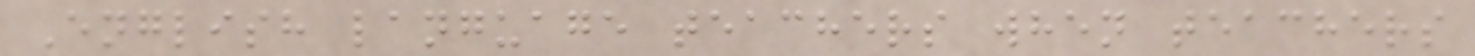English language teachers when teachers
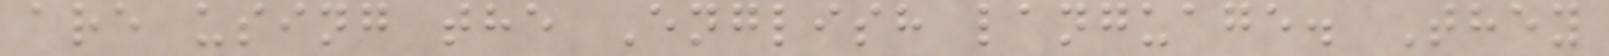are using the English language. They
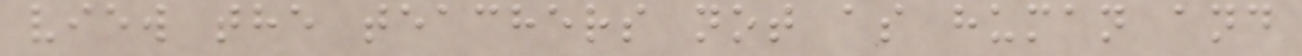view the teachers not as human and
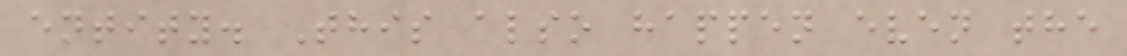entity. This also happen even the
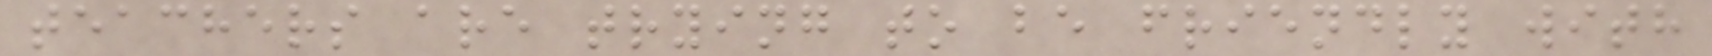teachers are trying to be friendly with
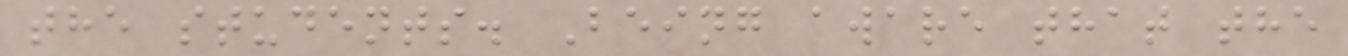the students. Being aware that the
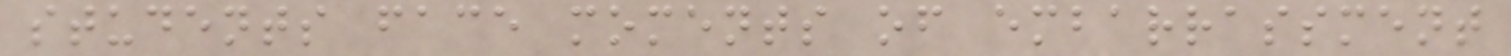students face moments of embarrassment
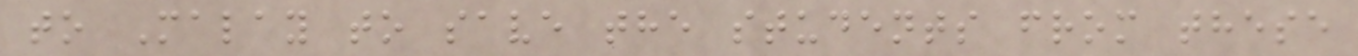to Malay to save the students from these
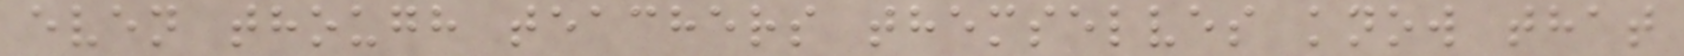even though teachers themselves know that
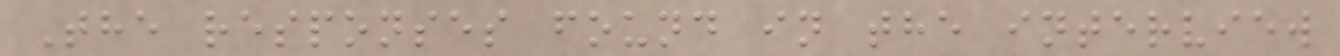The responses found in the interview
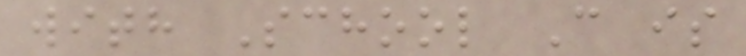with School C is
